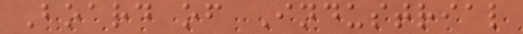Board of Industrial
